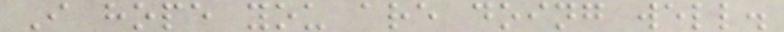I hope you are doing well.
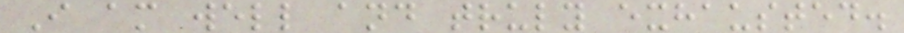I am well and truly exhausted.
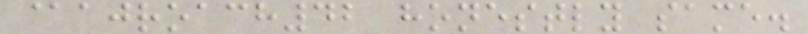@ajroach42 honestly same.
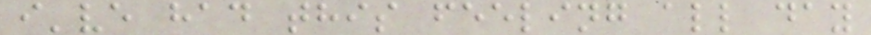i've had this feeling all day
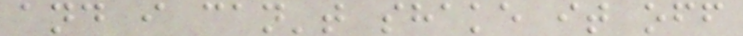and i can't shake it off
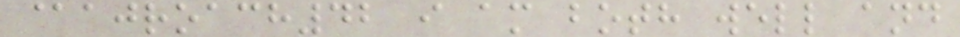@ajroach42 i am both well and
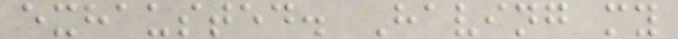exhausted. Having my
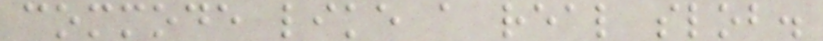commode like a real slob.
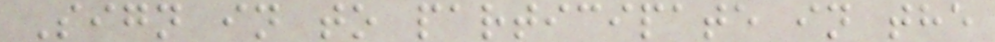Sign in to participate in the
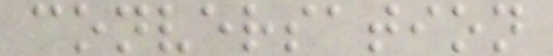conversation
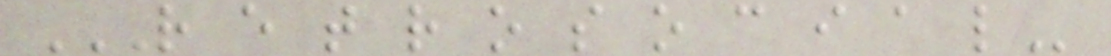R E T R O S O C I A L
